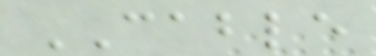CABLE
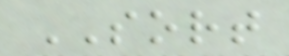SORT
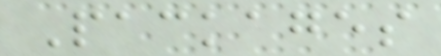Packages
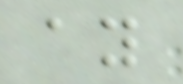ay
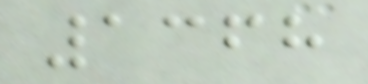1368
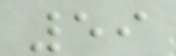59
